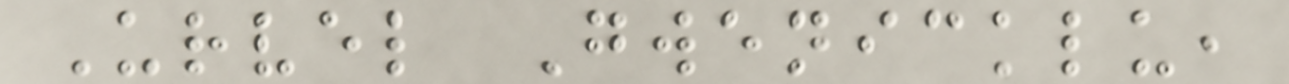Urvel Gwenicklu,
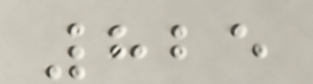825
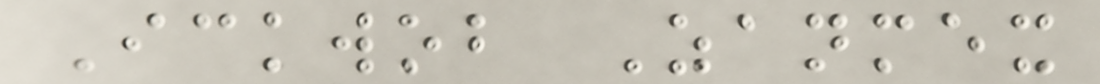Ickwob Zanmex
